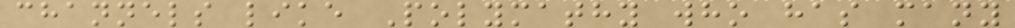channels like Polymathy who has many
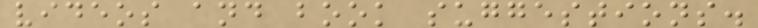videos and book suggestions.
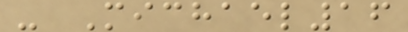- Michael16
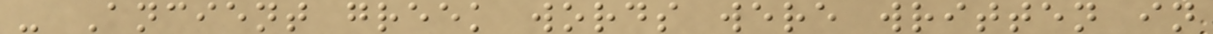- Ancient greek words were written in
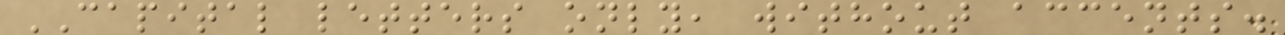CAPITAL letters only, without accents.
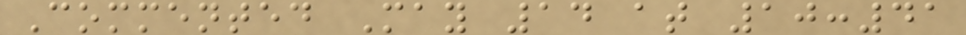Commented May 14 at 10:41
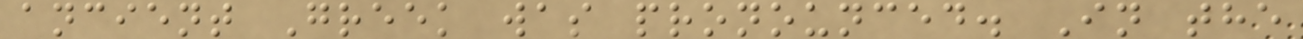ancient Greek was pronounced. In the
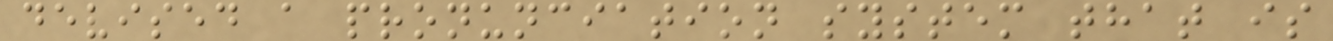devised a pronunciation system that is
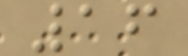16
